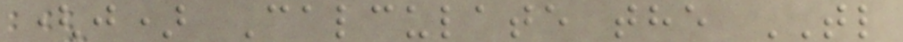(j) Calculate the TL
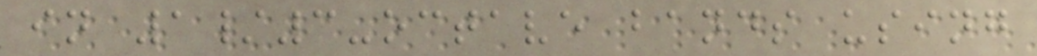in 1/3-octave bands using
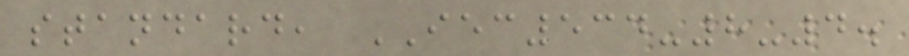standard, IEC534-8-4.
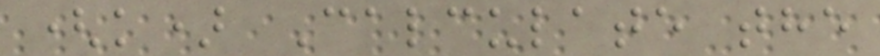(k) Calculate the
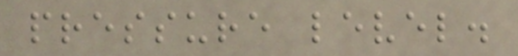pressure level.
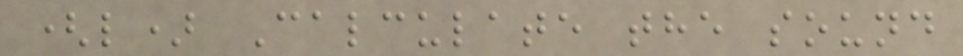(l) Calculate the sound
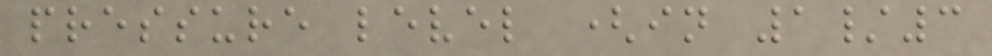pressure level (in 1/3
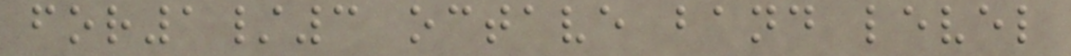for1/3 octave band level
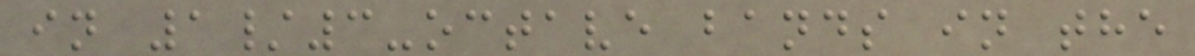in 1/3-octave bands in the
